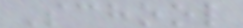School
